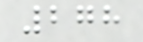278
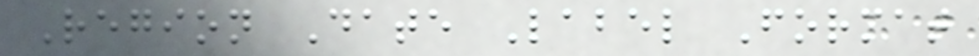Region Date Label Format
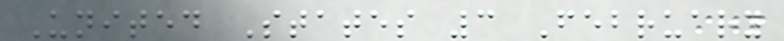United States 3 February
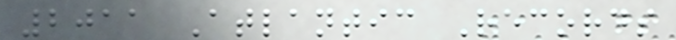2011 Atlantic Records
